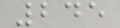245
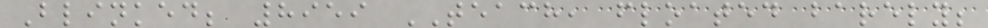Blinked; 8959 TEACH, floated barely;
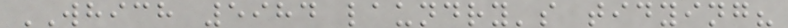WHICH 5984 laundry's tidying?
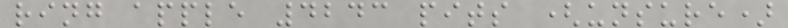ring apple 4243 pits (unsure)
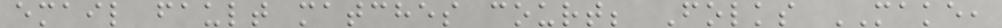email fault matches court; Folks MAKE,
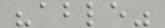"able"
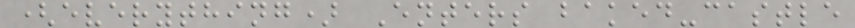(everything) Enters baked-castle
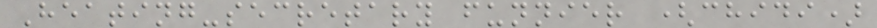Heating-secretary funnier (chidi)
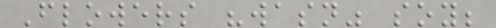Flowers "wasn" soy;
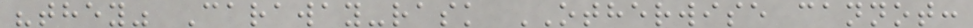"they" Caraway-rask OTHERWISE cannot:
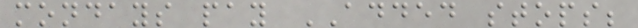mondays pay ADDED stops;
